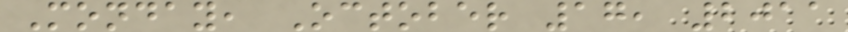Monday, October 17, 2011
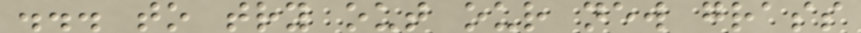... to try out our new grass
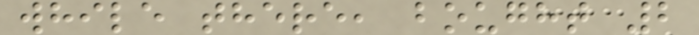while there, bought 2
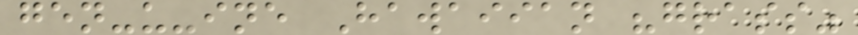gen-u-ine Hawaiian "grass"
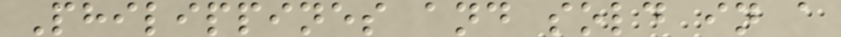Philippines and sold in a
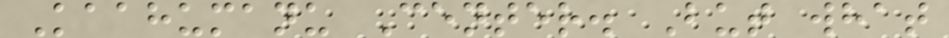Kaahumanu Center. But what
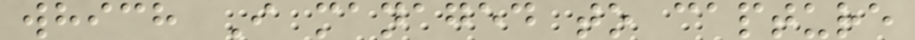which I managed to capture
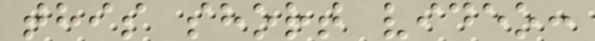this short video:
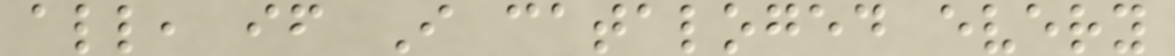all, if I cataloged every
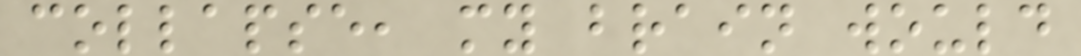collapse, my brain would
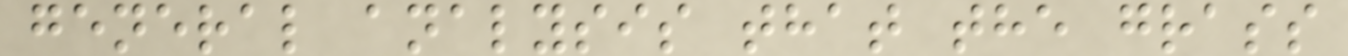general analysis that the grass
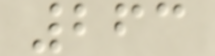263
